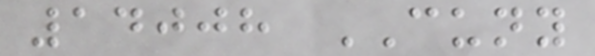14008 CUNY
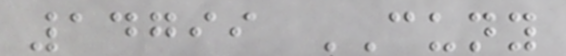14799 CUNY
